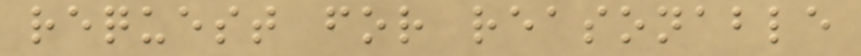request for reasonable
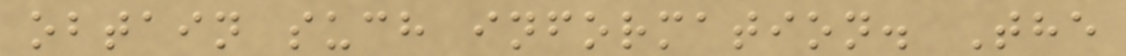obtain such information. The
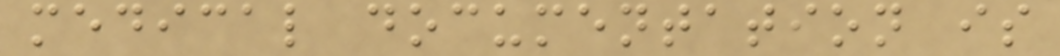medical documentation is
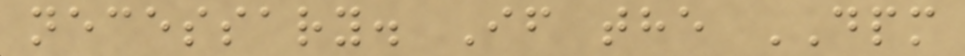necessary. If the DPM
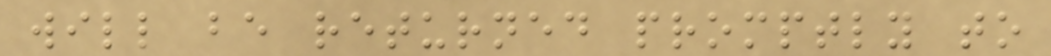will be returned promptly to
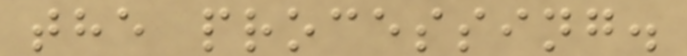the processing.
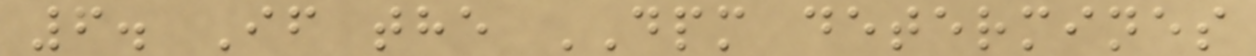6. If the DPM determines
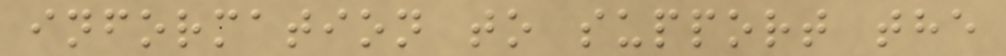information to support the
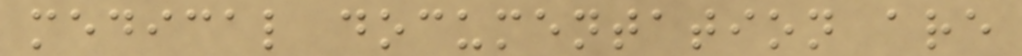medical documentation are
